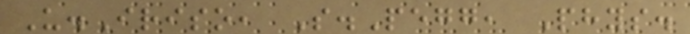U.Iriso, S.Pegg, Phys.
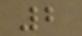2
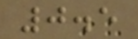0.5
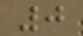0
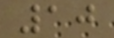10
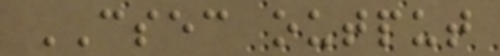CSEC output
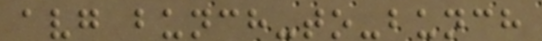avg bunch-to-bunch
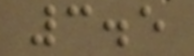3.5
